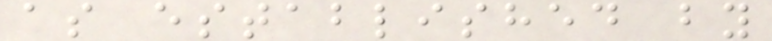as established by
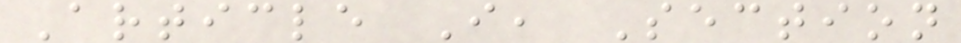Article I, Section
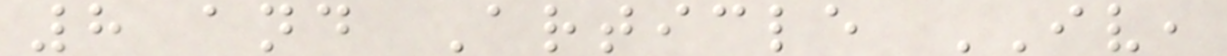8 and Article IV,
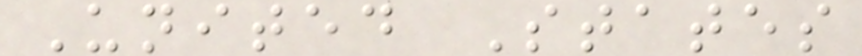United States
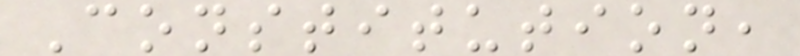Constitution,
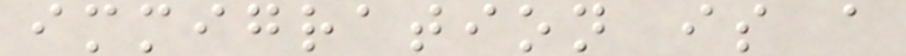immigration is a
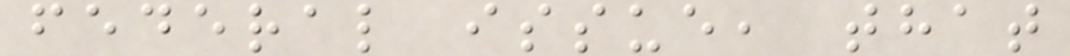federal issue, that
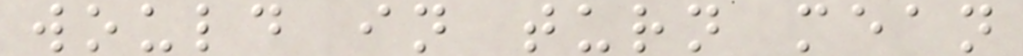would in turn mean
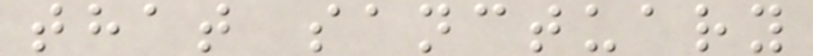that sanctuary
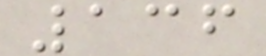136
